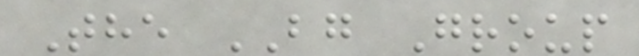The BG Group
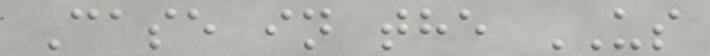Case in the US
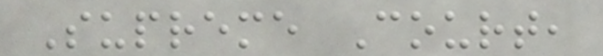Supreme Court,
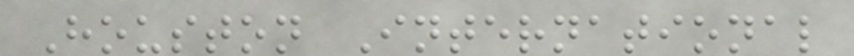Houston International
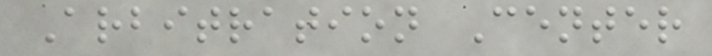Arbitration Center
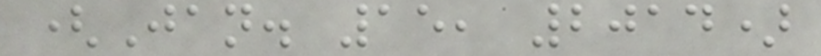(Jan. 15, 2014)
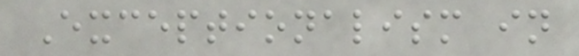Exceptionalism in
